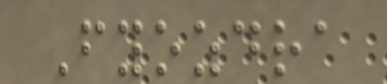Fyozdra
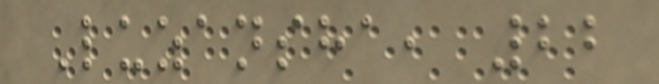Luzansha, 22
